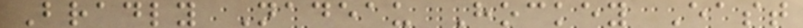Bradly Nadeau Hockey East
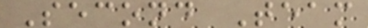Second Team
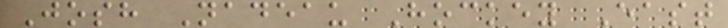Josh Nadeau Hockey East
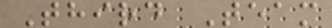Third Team
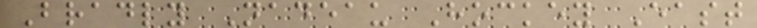Bradly Nadeau Hockey East
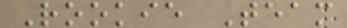Rookie Team
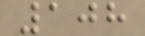108
